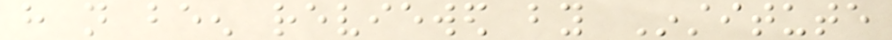have not been reviewed by Institute
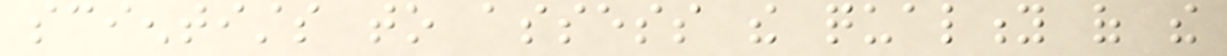scientists to assess the quality of the
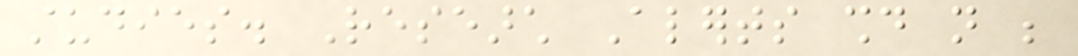studies. Research Alerts should not be
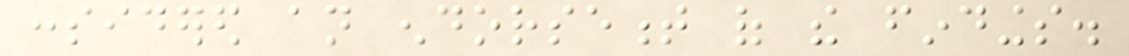considered an endorsement of the findings.
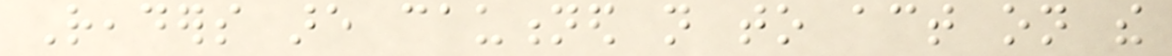Readers are cautioned not to act on the
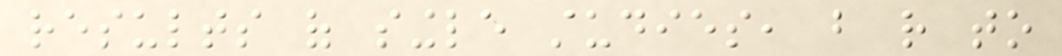results of single studies, but rather to
